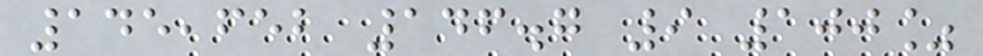145,652 146.7 9 100%
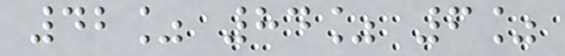42% 84% 6%
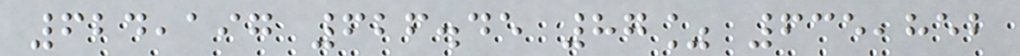624,197 626.45 87% 635,852
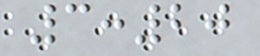3:20
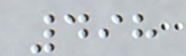498
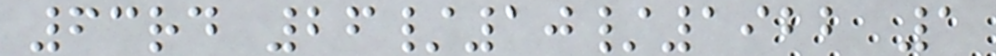63rd 26/10/1922 1
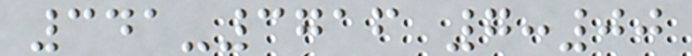341-3716 7:00
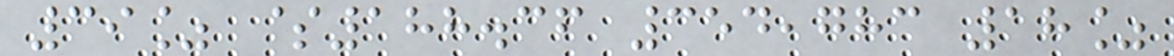39% $188.36 354,783 18%
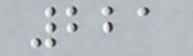221
